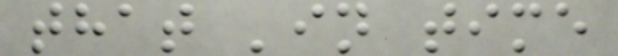that 'in time
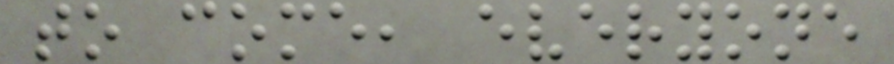to come, everyone
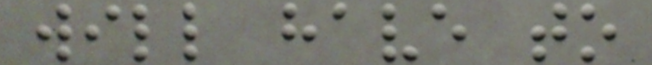will have to
